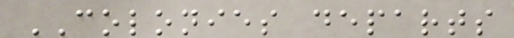COLONIES departs
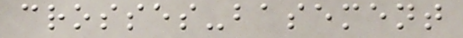crosses-basement
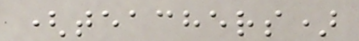(teachers)
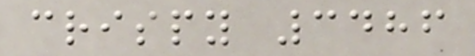crispy 3486
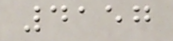4157
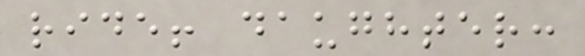ride! daughter:
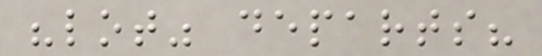"lot" departs?
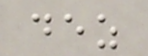dez
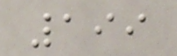199
